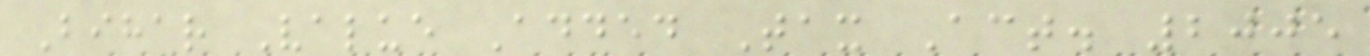Bihar Value Added Tax Act. 2005
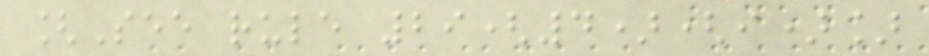[See rule 29(4)(i)]
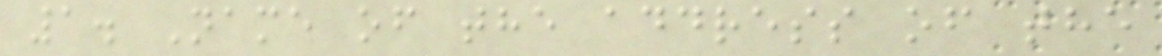1. Name of the address of the
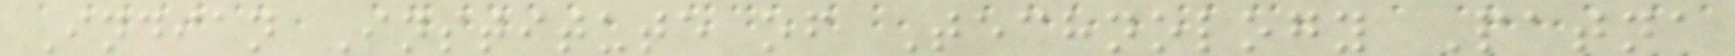Indian Institute of Technology Patna
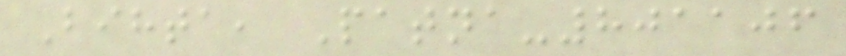Bihta, Patna-801106
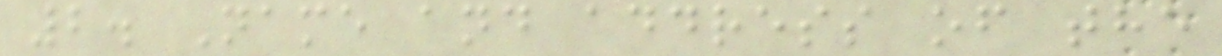2. Name and address of the
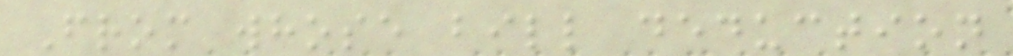From whose bill deduction
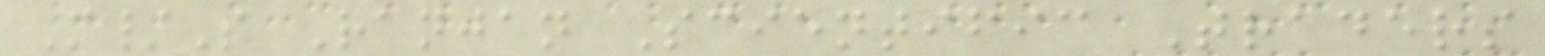M/S Ranjan Scientific Traders
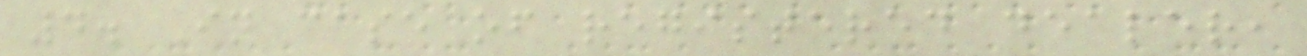4. In case of registered dealer,
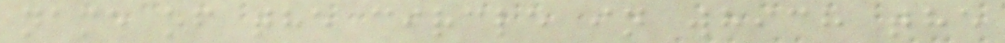name of the circle in which the
